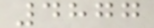4877
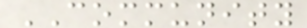COMMUNITY
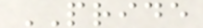PRIDE
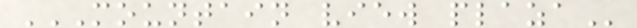MOUNTAIN VIEW PLAZA
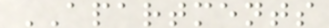APARTMENTS
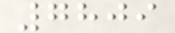7809
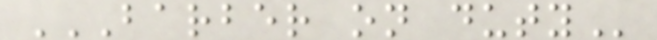BARBER ON DUTY
